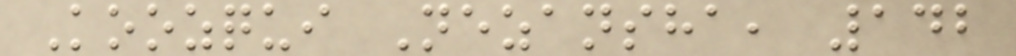Koozqui Nezansha, 142
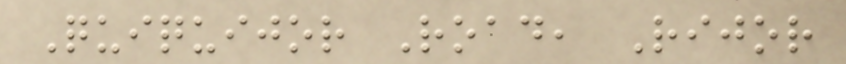Quiquijor Road, Rijor
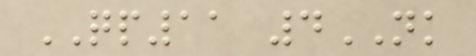QP11 4NK
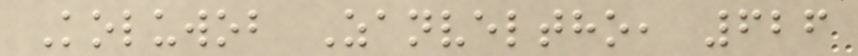Koluwob Zanveltho, 626
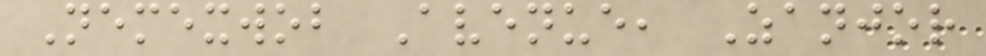Nemexwob Avenue, Zanjor
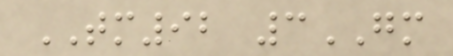TM92 3GM
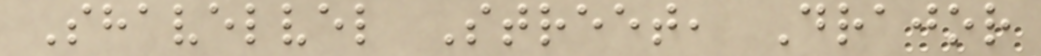Shavelvel Street, Drajor
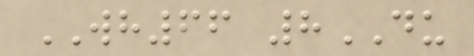WH66 8DU
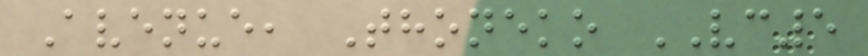Avenue, Thoneko VC5
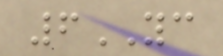6YC
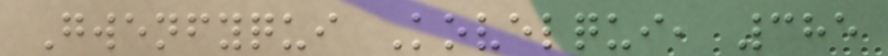Gwenfyqui Kovelqui, 385
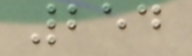254
